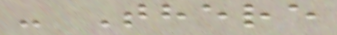- There
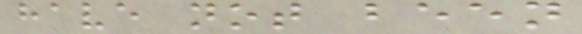have not been
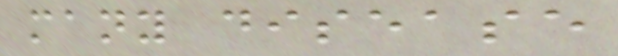many disease
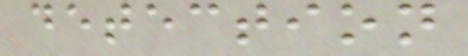detection
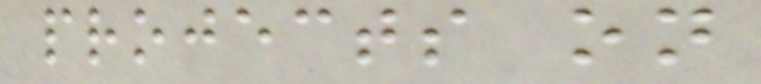projects on
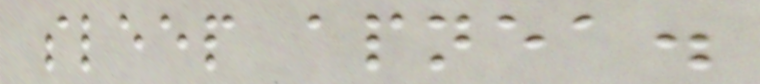sleep apnea.
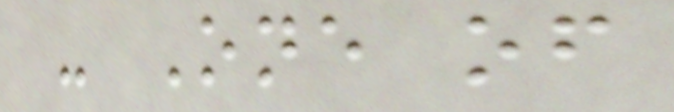- One of
